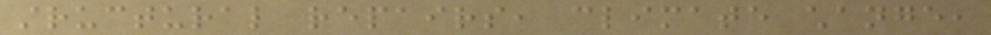structural repairs, climate change,
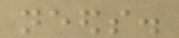needs.
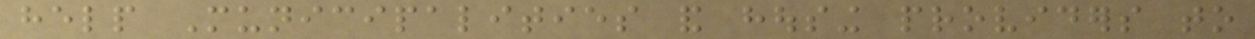help Municipalities and housing providers to
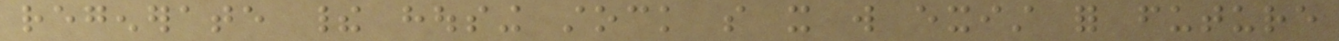regenerate their housing stock so it will exist for future
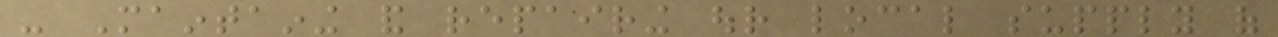- Maintaining and repairing our local supply of
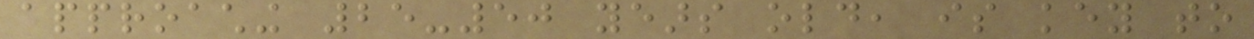approaching 25-50 years old, is key to
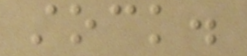stock.
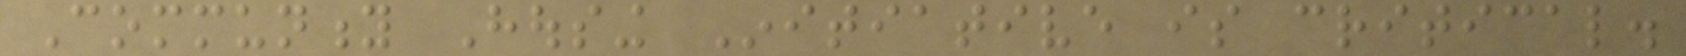Community Housing Initiative is critical.
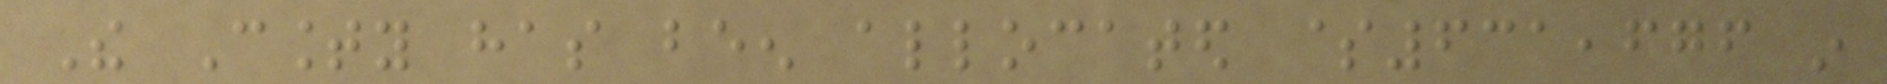The County has been allocated $631,676 in
